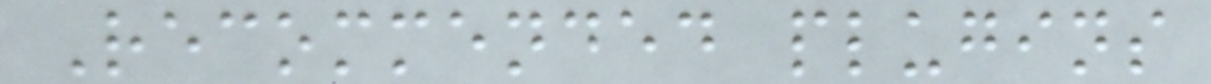Recommended plugins
